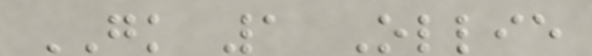GK 1 Ollie
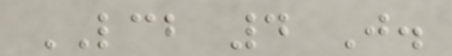LCB 4 J.
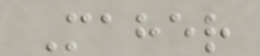Maher
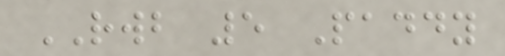RWB 5 Paddy
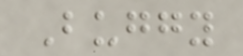Buggy
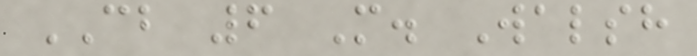CB 6 M. Walsh
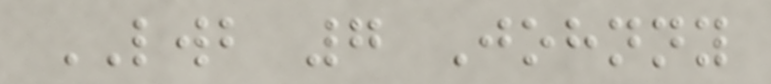LWB 7 Johnny
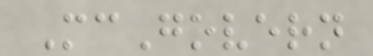McGovern
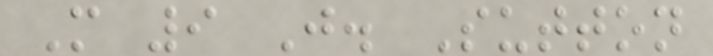M 9 J. Sutton
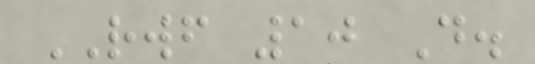RWF 10 D.
